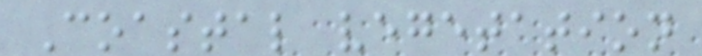Coastal vegetation
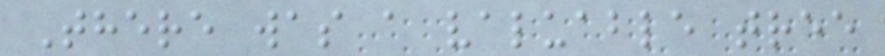There was a valuable tree
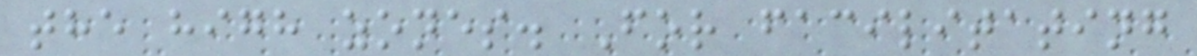the high zones. For facilitating
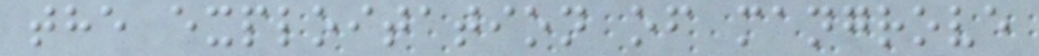the exploitation of mangrove
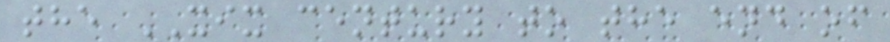the XIX century to the end of
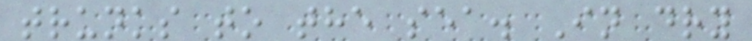trunks to the sea. In dry
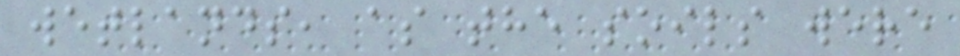wetlands, as the soils were
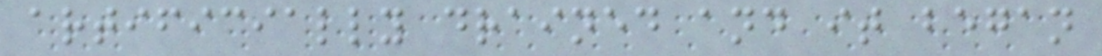artificially drained and it began
